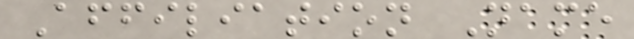Affiliation Name
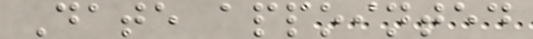Date appointed
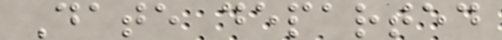Date departed
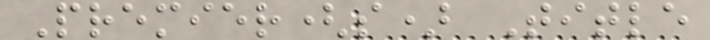Premier(s) Title
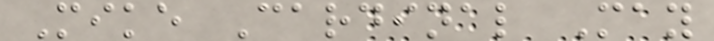Mike Cardinal May
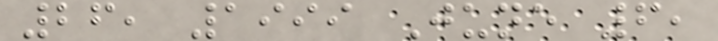26, 1999 June 6,
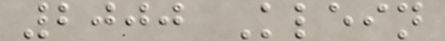2000 Klein
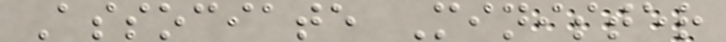Associate Minister
